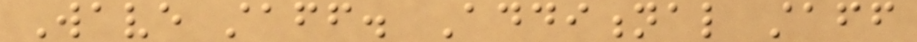Wave staff. Additional staff
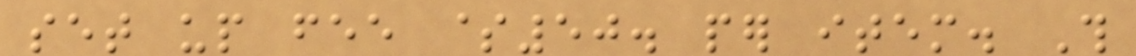set up fee $50. per item. This
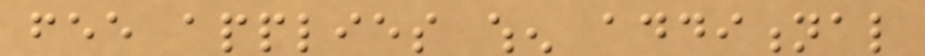fee applies when additional
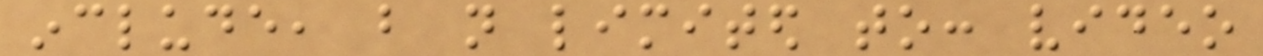include, but not limited to: video
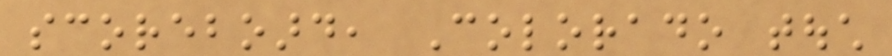scoreboard, Colorado touch
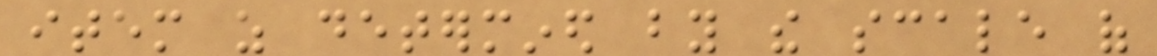item as determined by the scale of
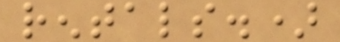rentals.)
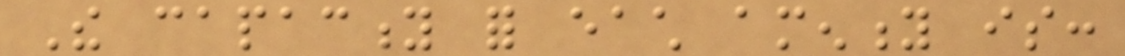The capacity for each amenity is:
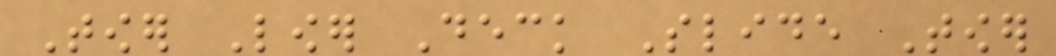Tower Lower Deck Slide Tower
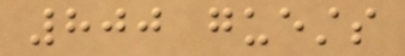800 guests
